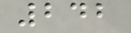242
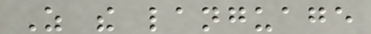As the language
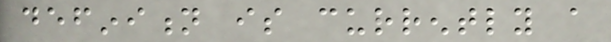definition is currently a
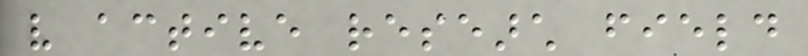very active research field
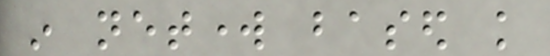in network based knowledge
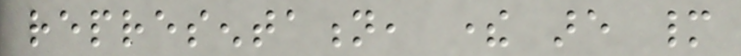representation, there are many
